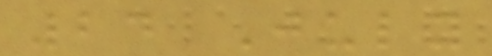24 July
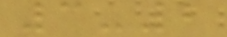3-2
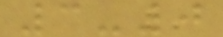3-0
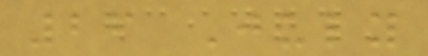26 July
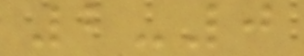2-0
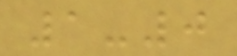1-0
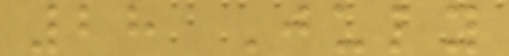28 July
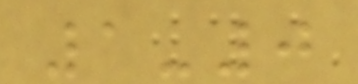1-0
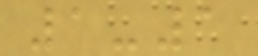1-1
